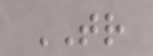TR
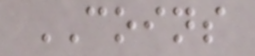COINS
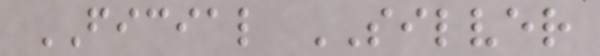FICIAL SILVER
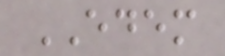EDEM
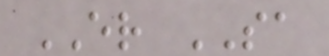ER SA
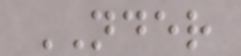NDER
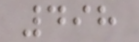498
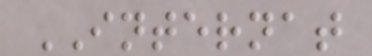INTERNAT
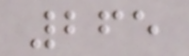265
